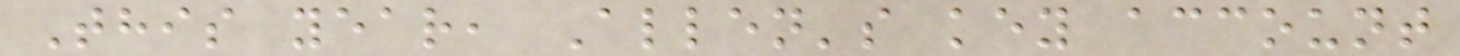This year, Allen's key account
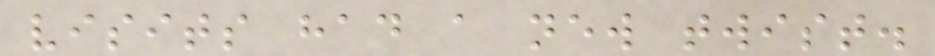visits had a new twist.
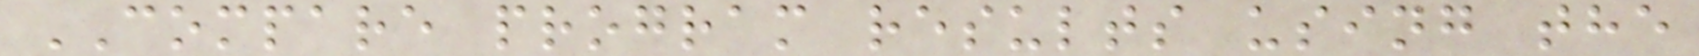COMPARE program results using the
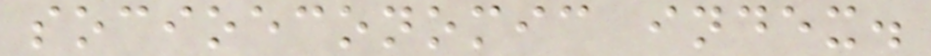socioeconomic index.
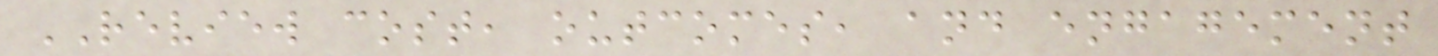REVIEW cost, outcomes, and engagement
